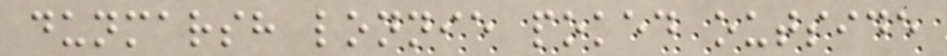dunmarsh lonnie poked outside
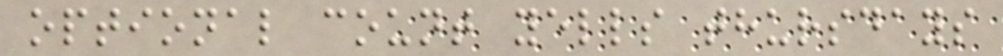optional count yells thursdays
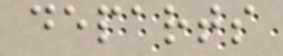departs
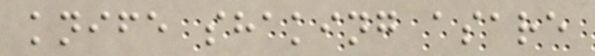knife shaking asare
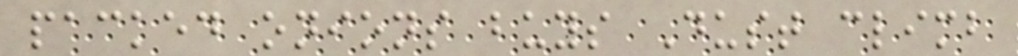packed onions buys Dust climb
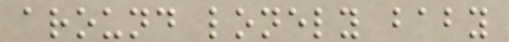around lonely baby
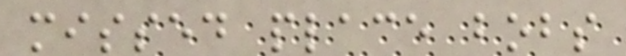missed place bobs
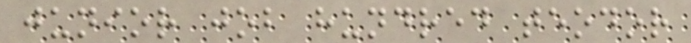junior job hundred teodor
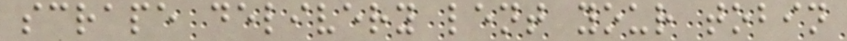scrape delivery lent your tobin
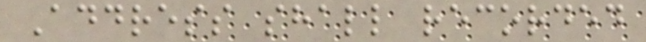Address shall recorded
